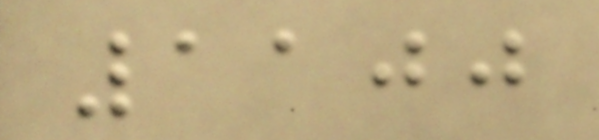1100
